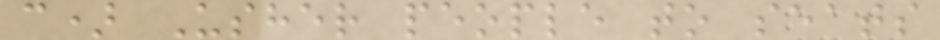c) Usher people to seats
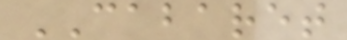CABARET
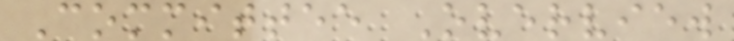Committee Overview
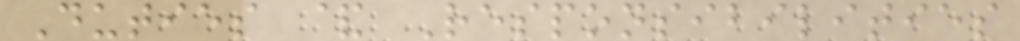Duties & Responsibilities
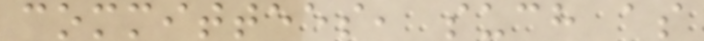committees, such as
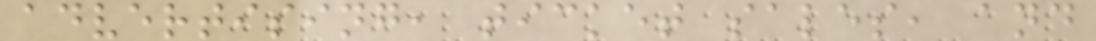advertising, ticket sales, and
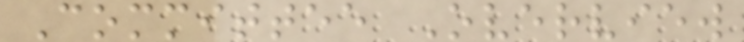Committee Overview
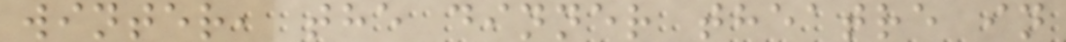winter, the dinner theatre in
